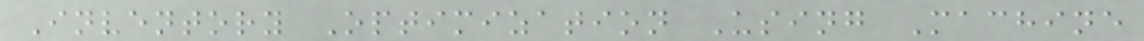Inventory Optimization Using Machine
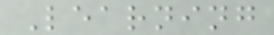Learning
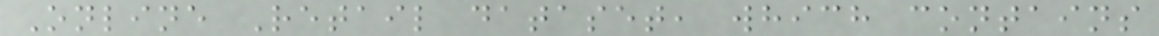Online Retail dataset, which contains
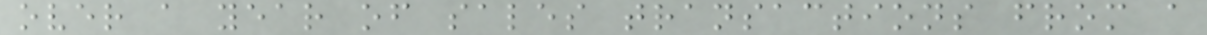over a year of sales transactions from a
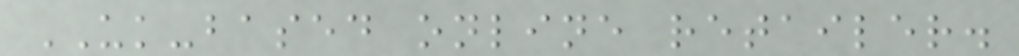UK-based online retailer.
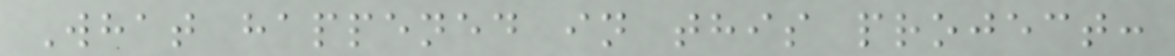What happened in this project:
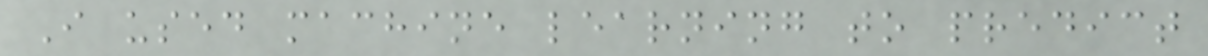I used machine learning to predict
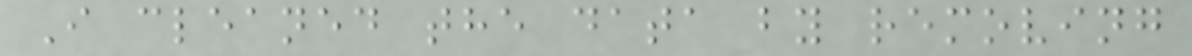I cleaned the data by removing
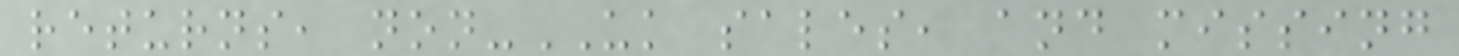returns, non-UK sales, and missing
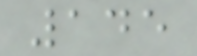145
